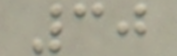30
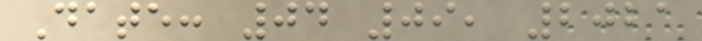Date: 04 09, 2021
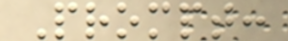Prompt:
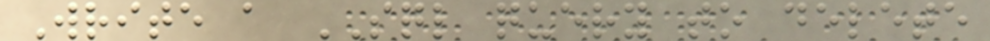Write a SQL query to delete
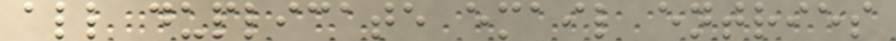all duplicate email entries
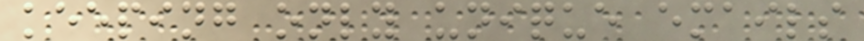keeping only unique emails
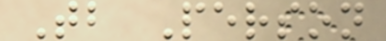Tb Person
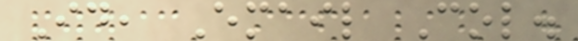Id, Email Col.
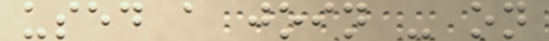used a join - on
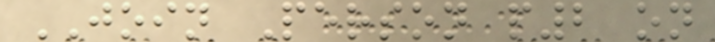JOIN Person p2 on
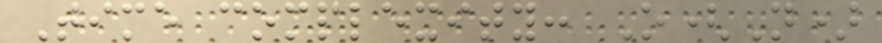Time complexity: O(N)
